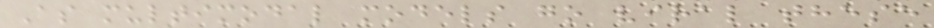As multimodal models go viral these
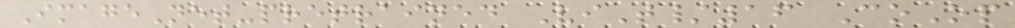ImageNet-pretrained ViT/16 CoOp
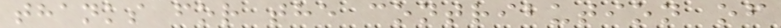thanks for the contribution of
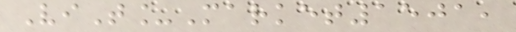ViT_Market1501,
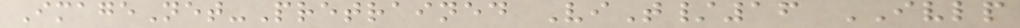ImageNet-Pretrained ViT/16 IVLP
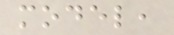model,
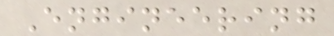Engineering
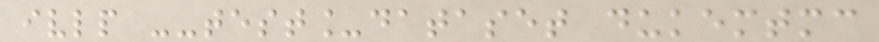ivlp --test_dataset dukemtmc
